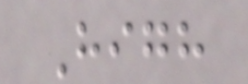High
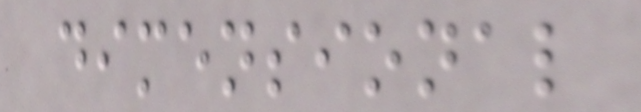dimensional
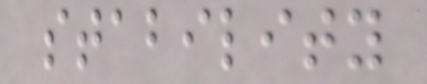stability
